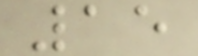15
